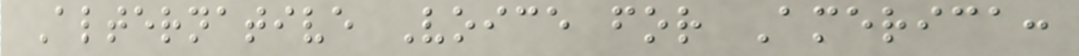Alternative Voice for America:
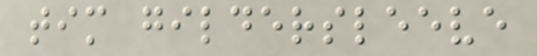tim gildersleeve
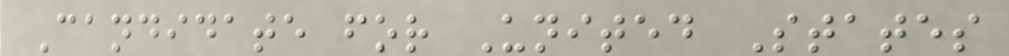Candidate for United States
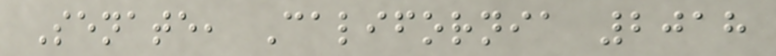Senate, California 2018
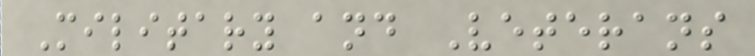Military and Veterans
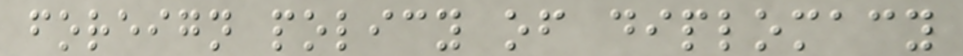foreign policy of diplomacy
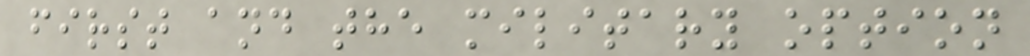first and the military option
